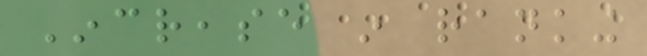Increase in ranking
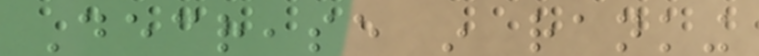Decrease in ranking
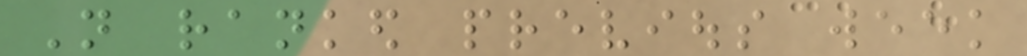Not ranked previous week
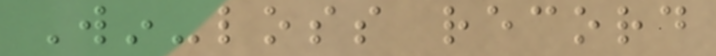Win-loss record
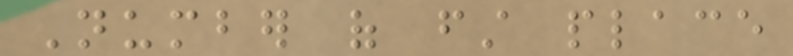Number of first place
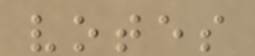votes
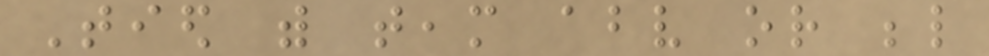Tied with team above or below
